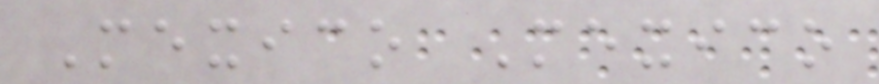Mexico Mexico
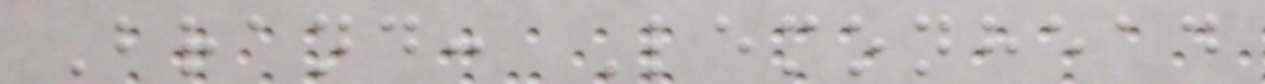Brand: Lemonhead
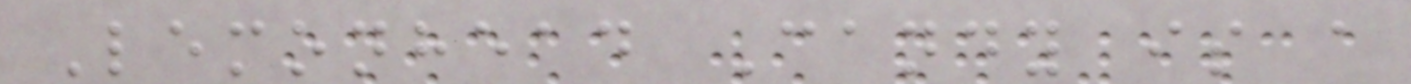Lemonhead Candy is a
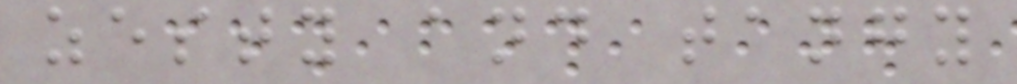zesty and tangy
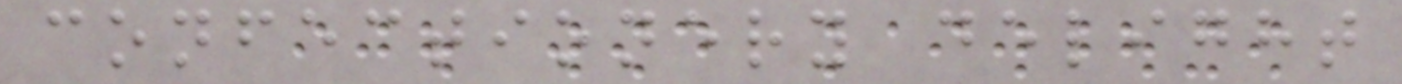confectionery delight
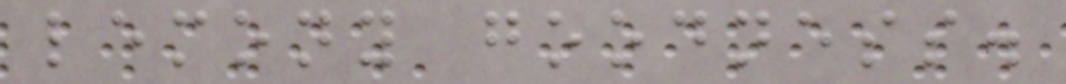lemony goodness.
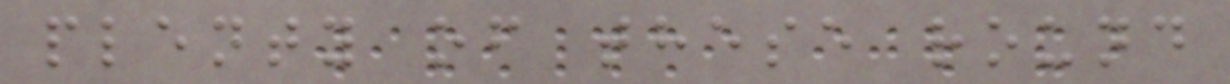plenty of these round
